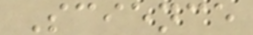Science
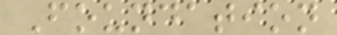Foundation
